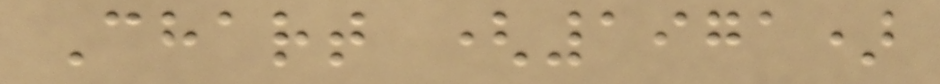Chart (1971)
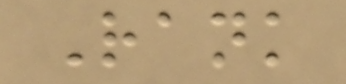Rank
